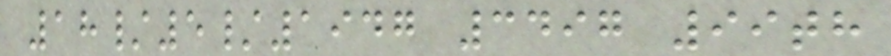18/5/1947 3497 99th
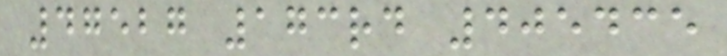47527 173rd 405435
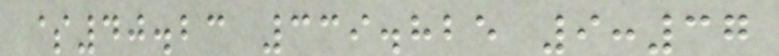$40.23 339.825 9:37
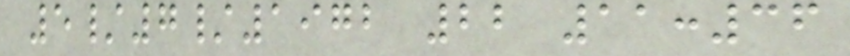5/7/1972 22 11:36
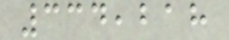334,218
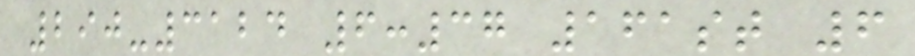290-3124 6:37 161st 6
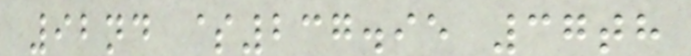92nd $237.95 37th
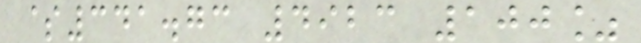$341.73 4923 100%
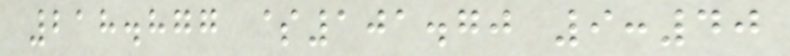218.877 $101.70 9:40
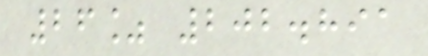26% 202.891
